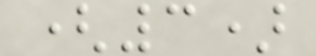(3)
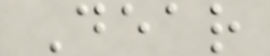Dear
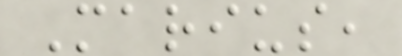Marius,
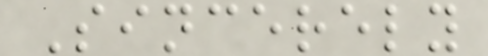Sincerely
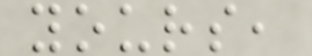yours,
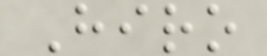Hiro
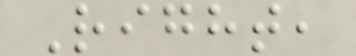Right,
